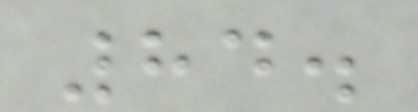84.
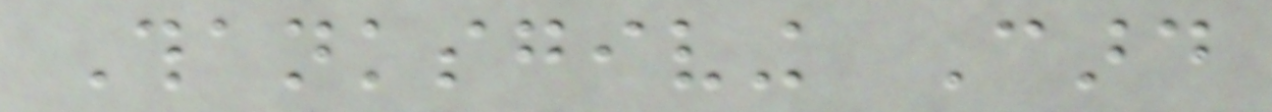Thanksgiving Card
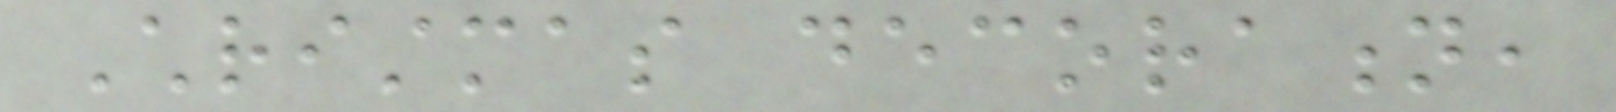Christmas decoration,
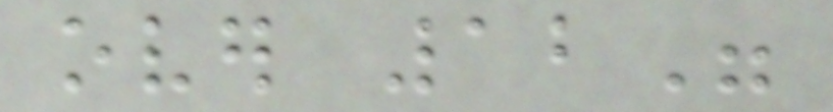over 12"
